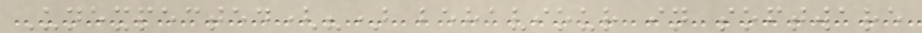Unexpected(?) behaviour in software
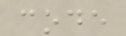code
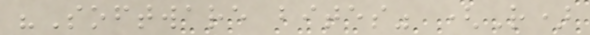"Software bites" (R)
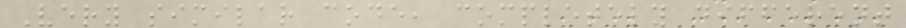Very similar code, completely different
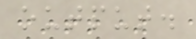output.
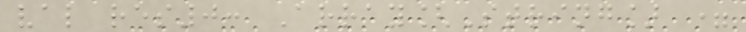val res0: Array[String] =
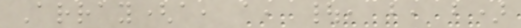Array(a, a, |, b, b)
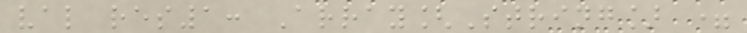val res1: Array[String] =
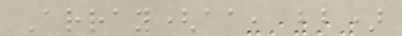Array(aa, bb)
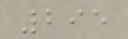295
